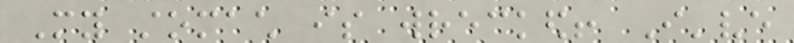My stomach is wrecked! I've
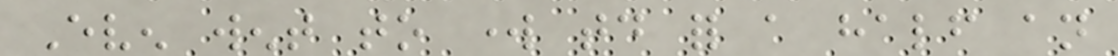Even went to work today for a half an
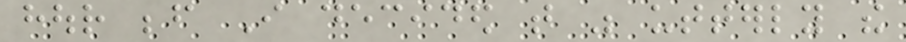hour before I decided that was utterly the
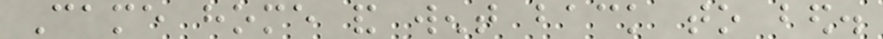Came home and went back to bed.
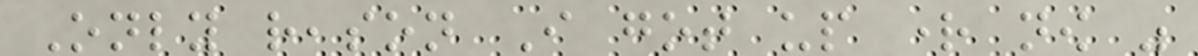Only reason I got up right now was
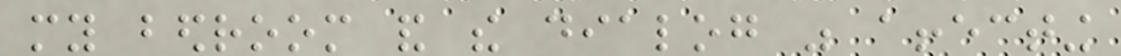my bedroom and the dialog was affecting
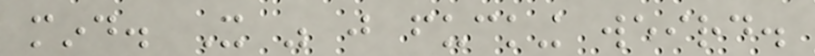mind. It was just fucking weird.
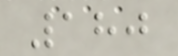180
